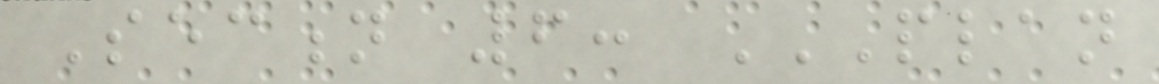Section 6: PLAN
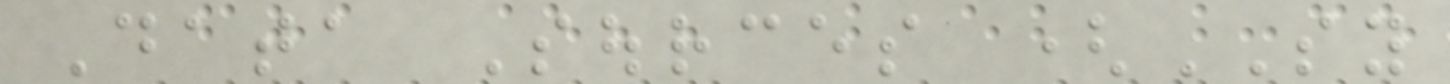Data Sources (SY
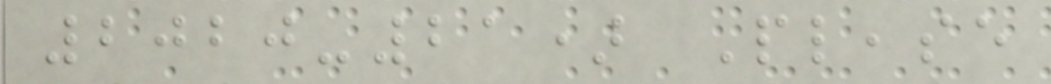2020-21) Please
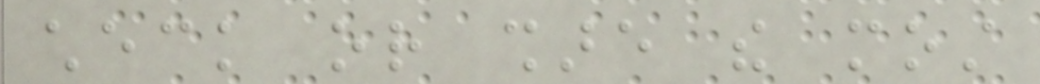check or share the most
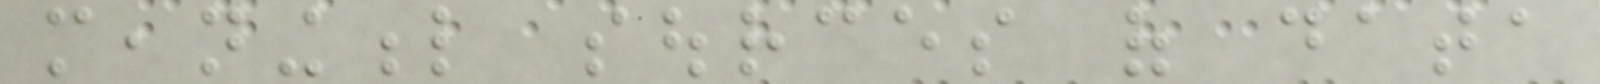meaningful sources of data
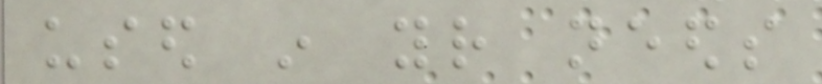used in your needs
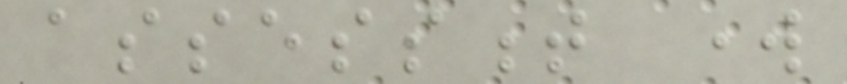assessment work
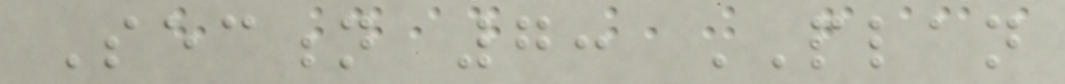Section 7: PLAN
